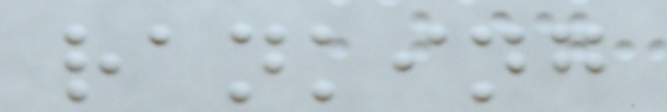ranking
